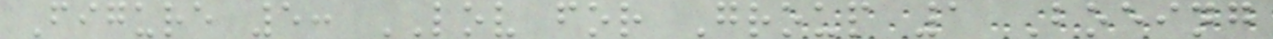Figure 5: LOV for Group 1 Boeing
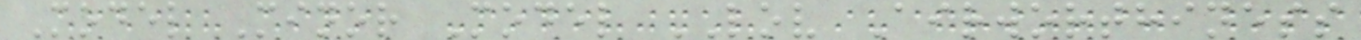Model Minor Model LOV Airworthiness
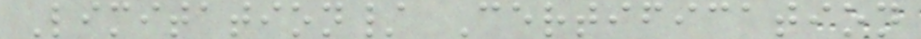Limitation/ Certification
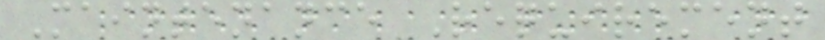Maintenance Requirement
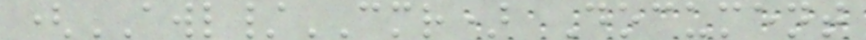(AWL/CMR) Document
